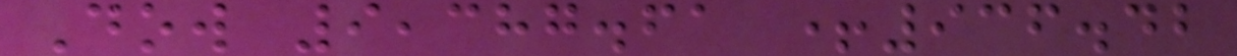Dow 9,387.61 +936.42
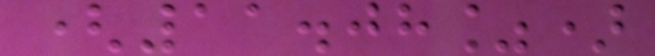(11.08%)
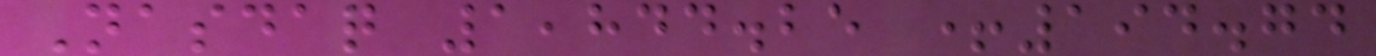Nasdaq 1,844.25 +194.74
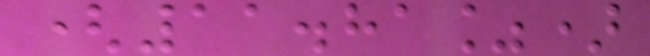(11.81%)
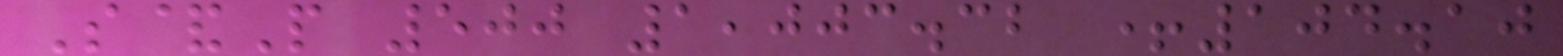S&P 500 1,003.32 +104.10
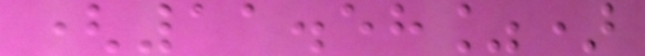(11.58%)
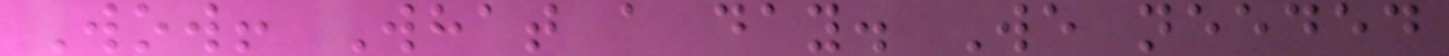Wow! What a day. We needed
